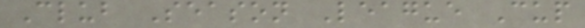Club Season League Cup
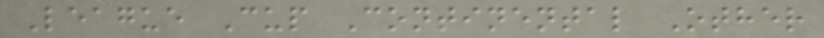League Cup Continental Other
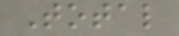Total
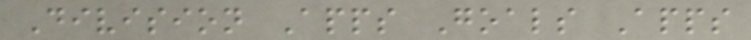Division Apps Goals Apps
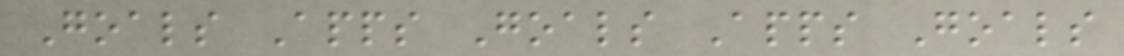Goals Apps Goals Apps Goals
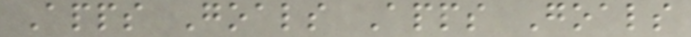Apps Goals Apps Goals
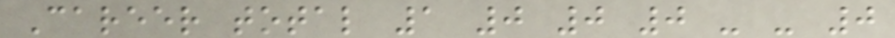Career total 1 0 0 0 - - 0
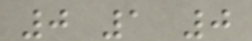0 1 0
